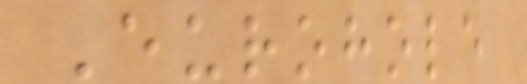Eurohole
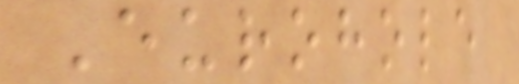Eurohole
